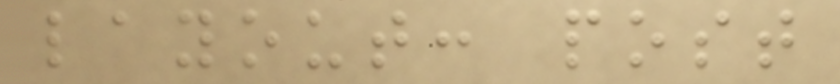layout: post
